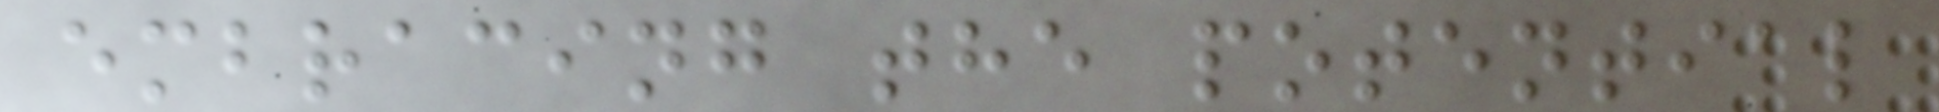embracing the potential
